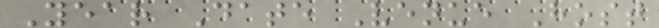Year Date Venue Host
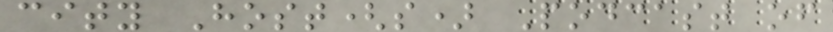city Host(s) Podcast of
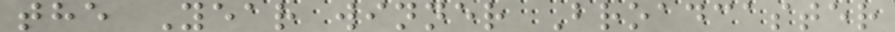the Year winner Broadcaster
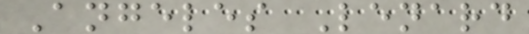Angeles Lenard
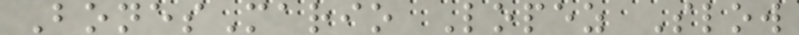BonesMario Lopez Slow
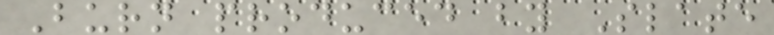Burn produced by Slate
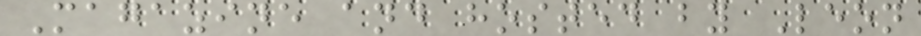Magazine and hosted by Leon
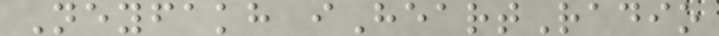Neyfakh iHeartRadio
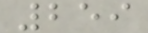259
